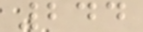244
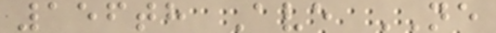156th Ave NE
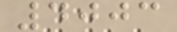4003
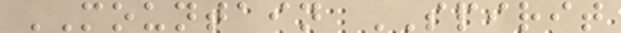MOUNTAIN SPIRIT
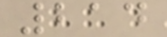214
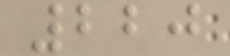220
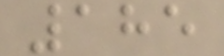185
